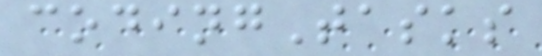codingTasks
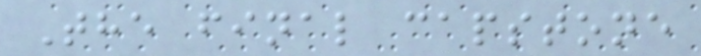The final capstone
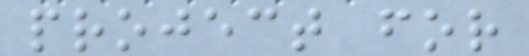project for
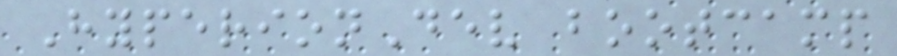HyperionDev bootcamp
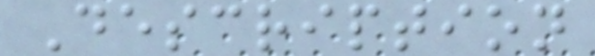Description
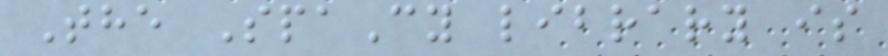The SpaCy library is
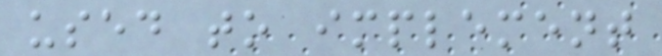used to implement
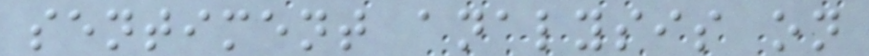sentiment analysis on
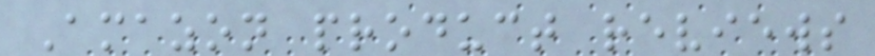Amazon product reviews
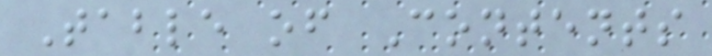Table of Contents
